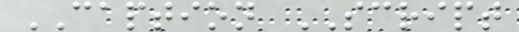CAPTION SCRIPT
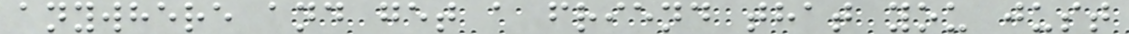anywhere and get a friend that you just
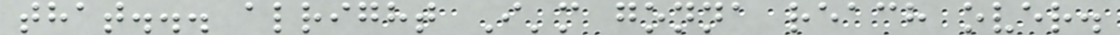that... alright I'm gonna reach over.
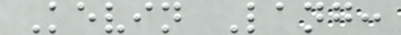Kevin Lang:
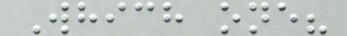Which one?
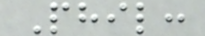Phil:
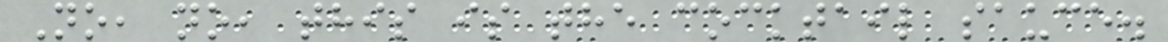No, no, this is the cocktail sauce.
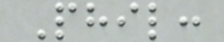Phil:
